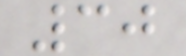30
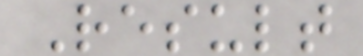Result
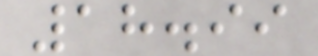18.99
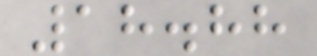18.88
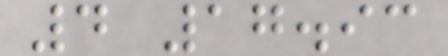4 17.93
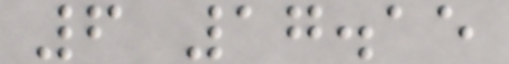6 17.15
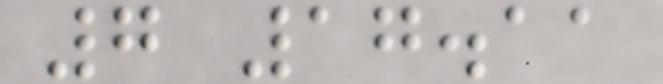7 17.11
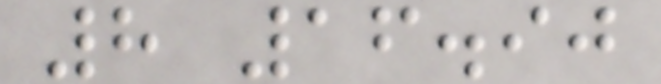8 16.90
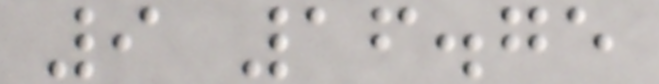9 16.75
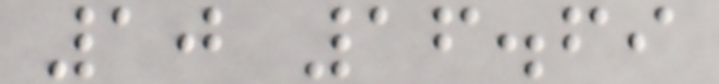10 16.69
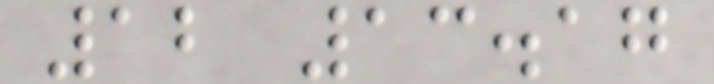12 13.17
